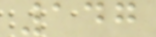147
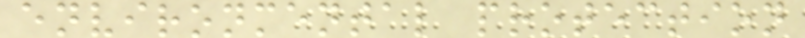environmental protection
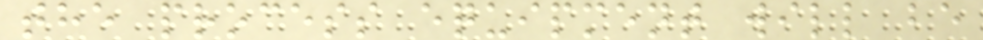the process equipment will be
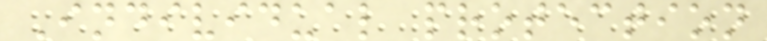Individual protection
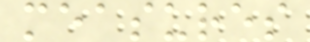measures
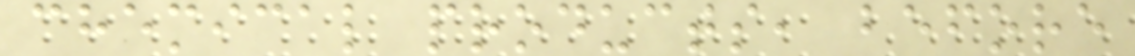chemical products, before
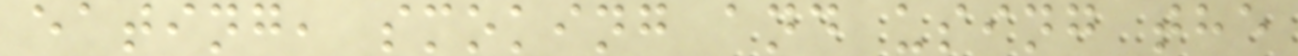eating, smoking and using the
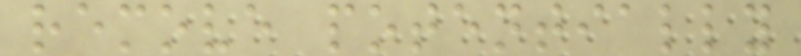remove potentially
